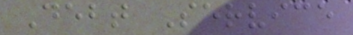Debt Service
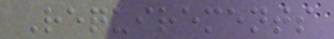Requirements
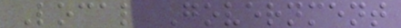Local Government
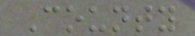County
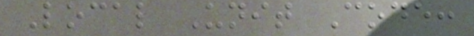Local Unit Code:
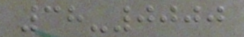38-0000
